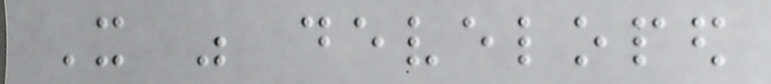It was developed
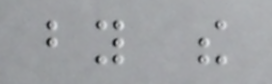by the
